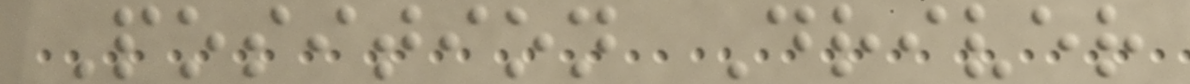Position Driver
